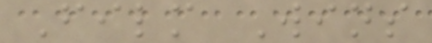Film Wins
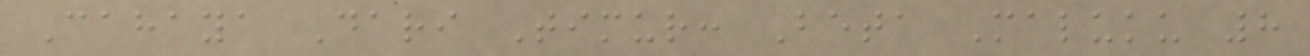Cahaya Dari Timur: Beta Maluku 8
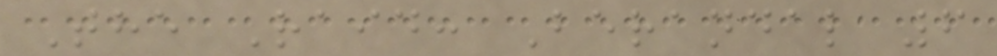The Raid: Berandal 6
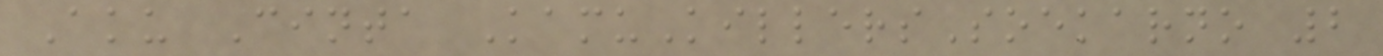Aku Cinta KamuKillersSoekarno 2
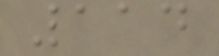114
